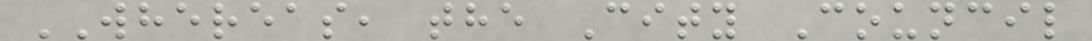WHEREAS, the City Council
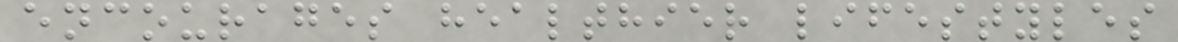encourages healthier lifestyles
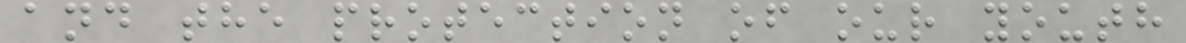and the protection of our youth
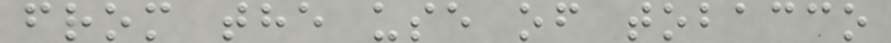from the use of tobacco
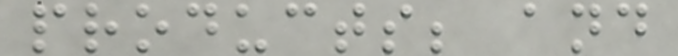products; and
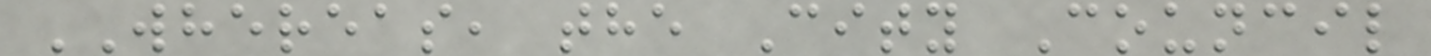WHEREAS, the City Council
